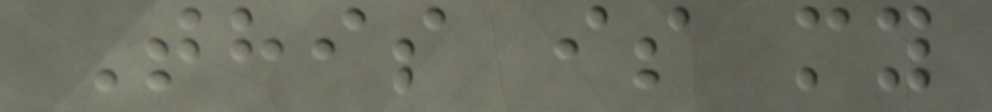This is my
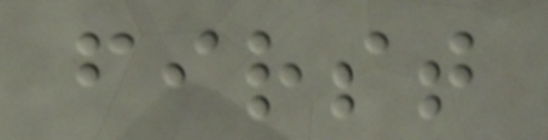first
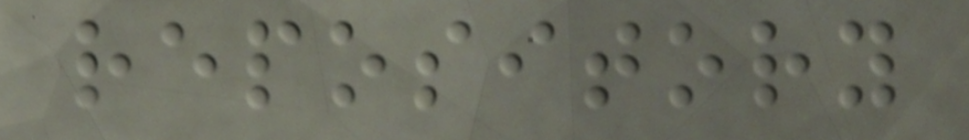repository
